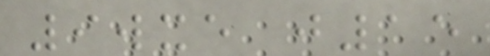9wxe j15
